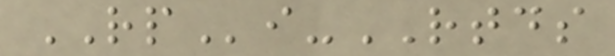RPi-RTDS
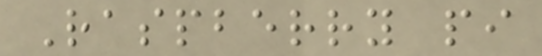Raspberry pi
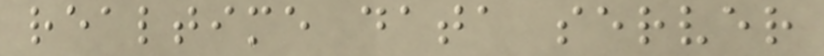realtime data server
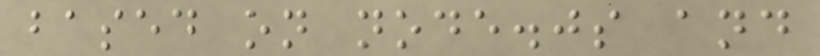based on node.js and
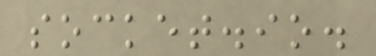socket.io.
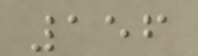156
